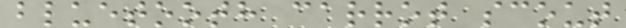bluetooth carrot scout
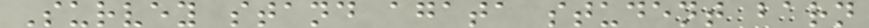Survey stand agata student barn
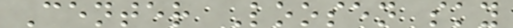Center Loosen sky
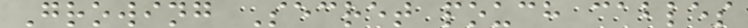Growing Secret pouch cables
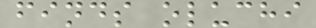finds oluchi
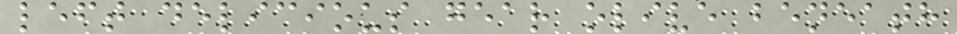left delicious gear olive beneath
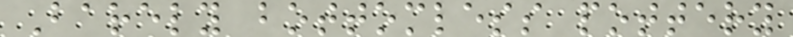Barely bottomless pottery
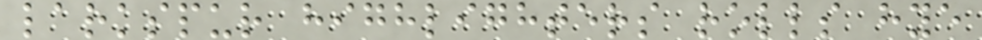larkspur highlighters rolls hye
